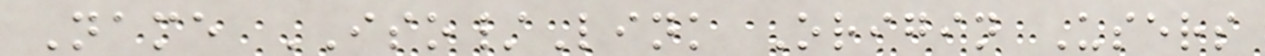Name ISO/Link Origin Users
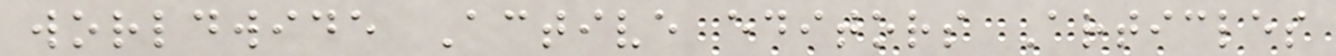worldwide Active editors Articles
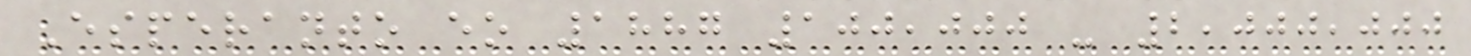Esperanto eo 1887 100,000 - 2,000,000
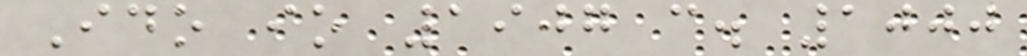Ido io 1907 c. 1000
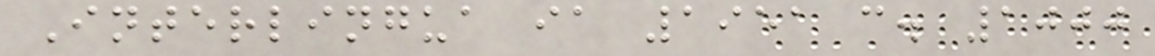Interlingua ia 1951 c. 1000
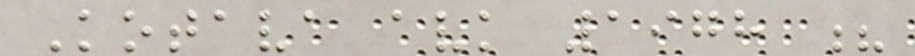Kotava avk 1978 ?
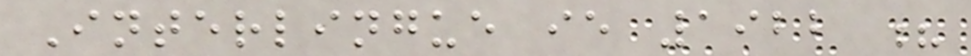Interlingue ie 1922 ?
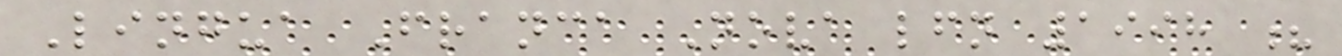Lingua Franca Nova lfn 1998 ?
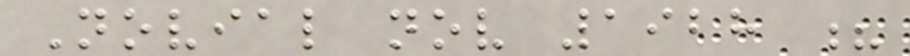Novial nov 1928 ?
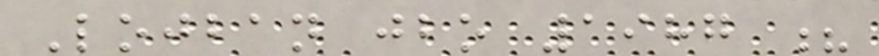Lojban jbo 1987 ?
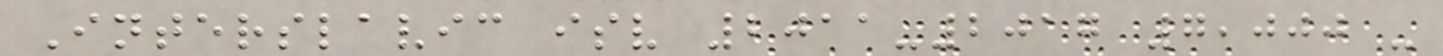Interslavic isv 2011-2017 7,000 -
